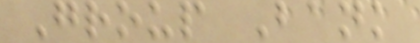Group Bank
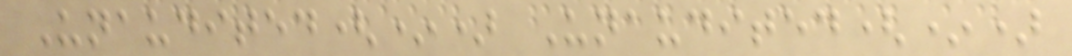Unaudited(*) Unaudited(*)
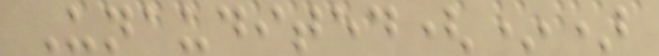Unaudited(*)
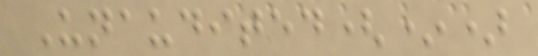Unaudited(*)
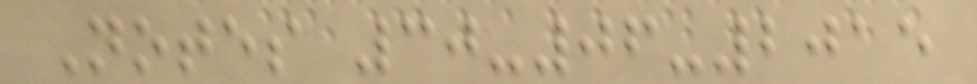Notes 30-06-2015
